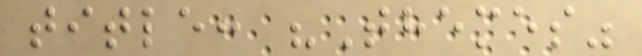title: "Themes"
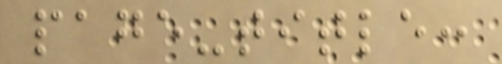page-title:
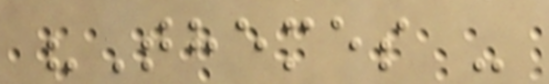"Themes -
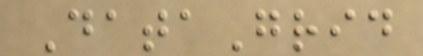DataGrid
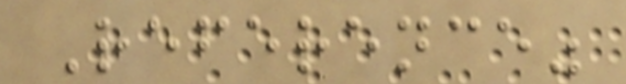Reference"
